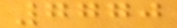7770
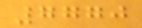7770
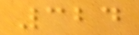324
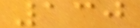130
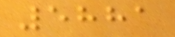5881
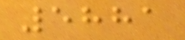5881
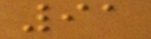91
